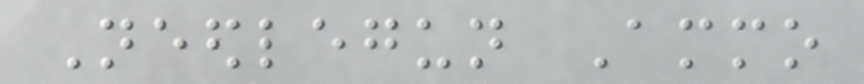Needlegun Ammo
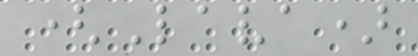(Lava)
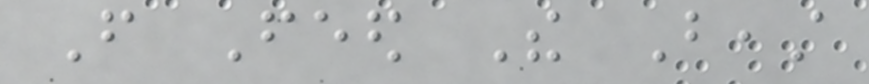From Feed The Beast
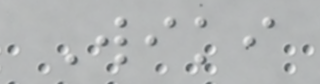Wiki
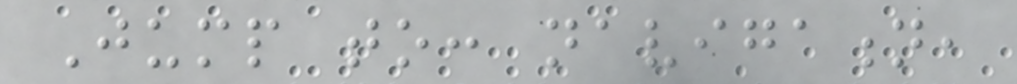Jump to: navigation,
